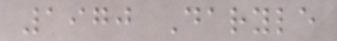1970 Daryle
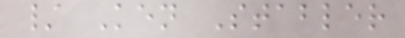/ Ken Stabler
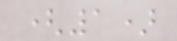(1)
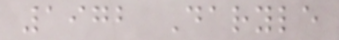1972 Daryle
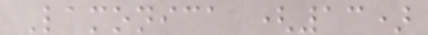Lamonica (13)
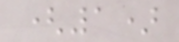(1)
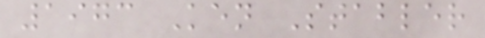1973 Ken Stabler
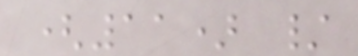(11) /
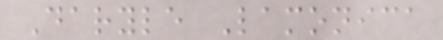Daryle Lamonica
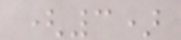(3)
